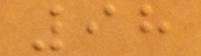98
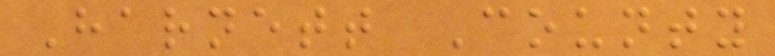Harnett County
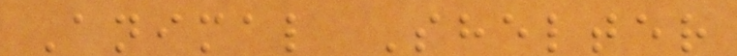Animal Shelter
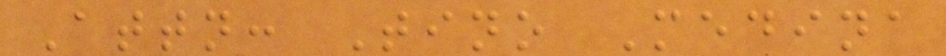Attn: Tino Medina
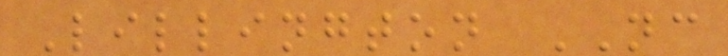Lillington NC
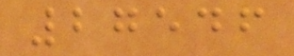27546
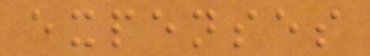expenses
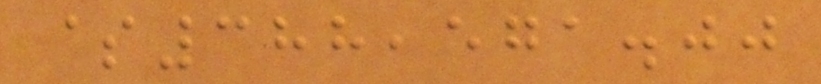$388,571.00
